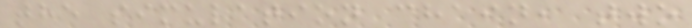the simulation chain, two
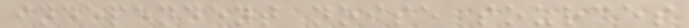independent noise sources
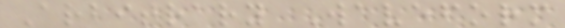Arbitrary Waveform
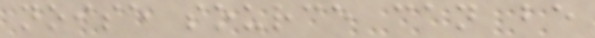noise source can be
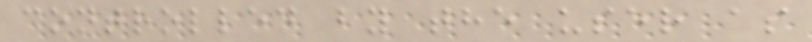controlled by the user as
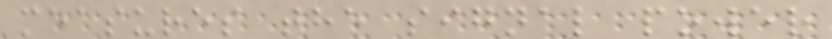measures the signal power
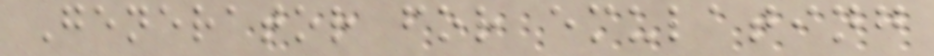Generator for emulating
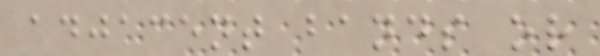adjacent bands or
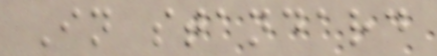In standard
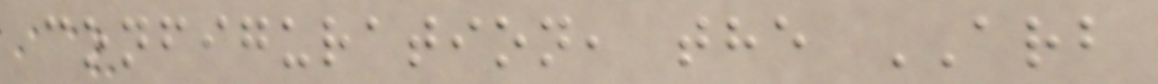configuration, the ARB
